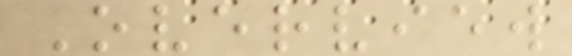Overview
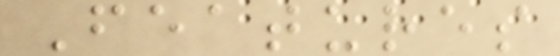Features
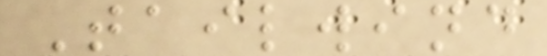Tailwind
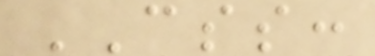CSS:
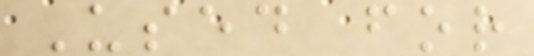Used for
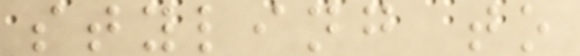styling to
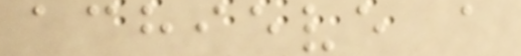achieve a
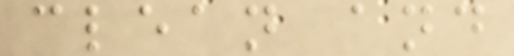clean and
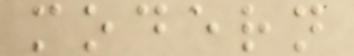modern
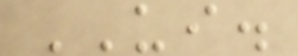UI.
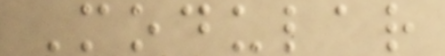Modular
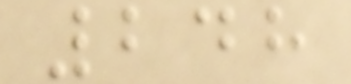248
